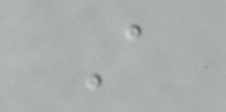A
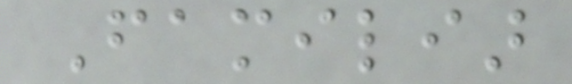Familiar
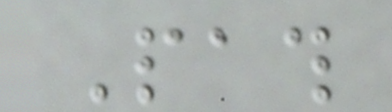Path
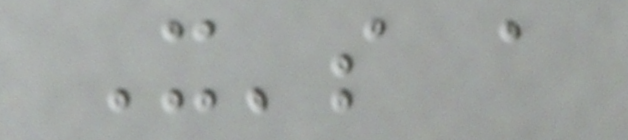It's a
